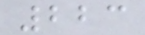223
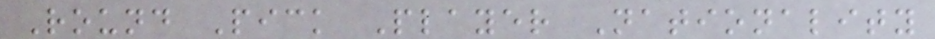Round Pick Player Nationality
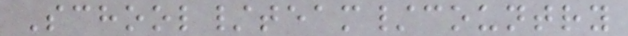School/team/country
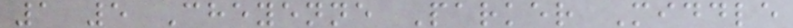1 5 Cheyenne Parker Middle
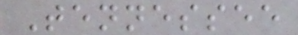Tennessee
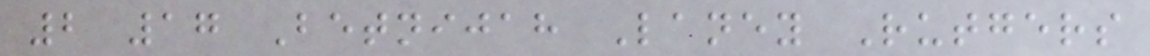2 17 Betnijah Laney Rutgers
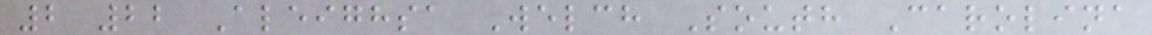2 22 Aleighsa Welch South Carolina
